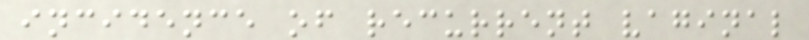incidence of recurrent vaginal
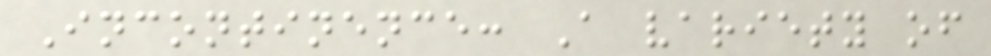Incontinence: A variety of
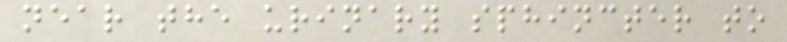near the urinary sphincter to
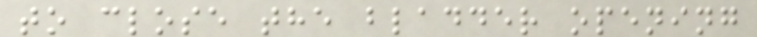to close the bladder opening
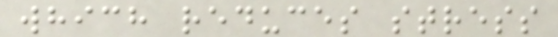which reduces stress
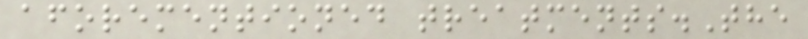aforementioned treatments.The
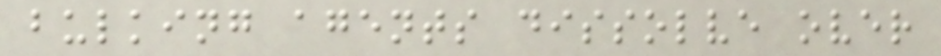bulking agents dissolve over
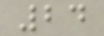24
